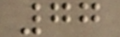77
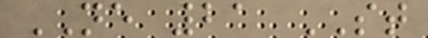NE 21 ST
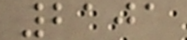2101
